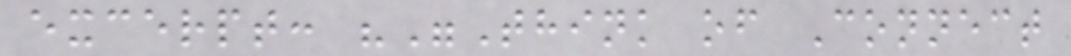excerpt: ""Think of Connect
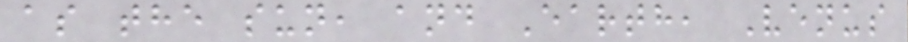as the sun, and Earth, Venus
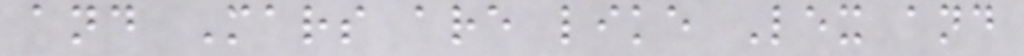and Mars are like Lex and
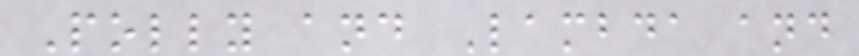Polly and Lambda and
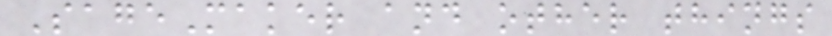SageMaker and other things
